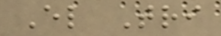El Tri
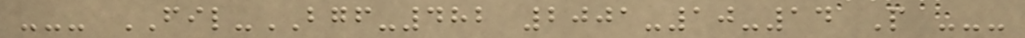--- FIL-BGF-482 2001-10-14 P ---
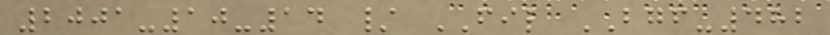2001-10-14 / FIL BGF-482
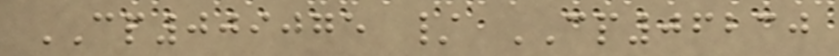CP009075 / CP06230
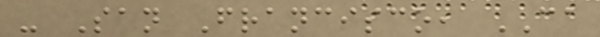- San Francisco, CA
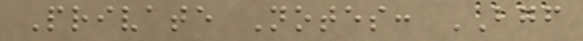Private Notes: BGF
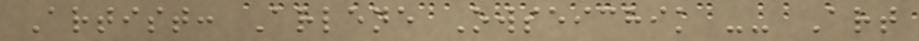Artist: Arlene Owseichik -- Art
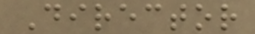Director
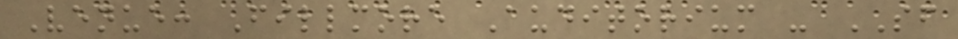Venue: Fillmore Auditorium - SF
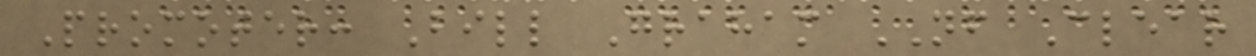Promoter: Bill Graham NF Clear
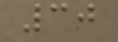30
